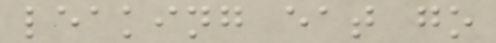leaking eat go
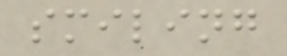smiling
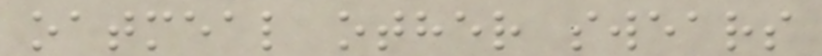oatmeal other swears
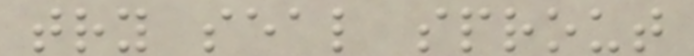try seal sprout
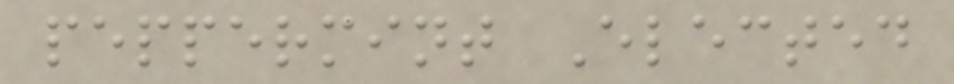peppermint Elected
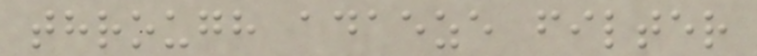through adaeze filter
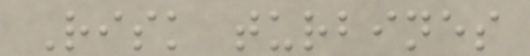Risk turbines
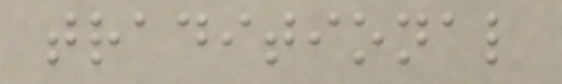traditional
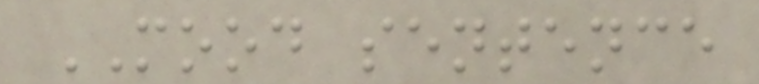MOOD sentence
